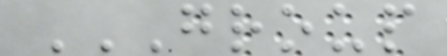GROUP
